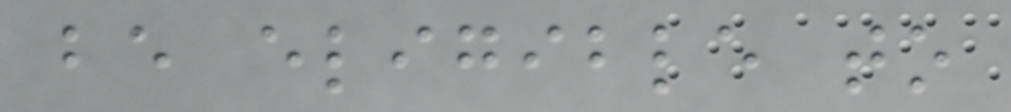be eligible to
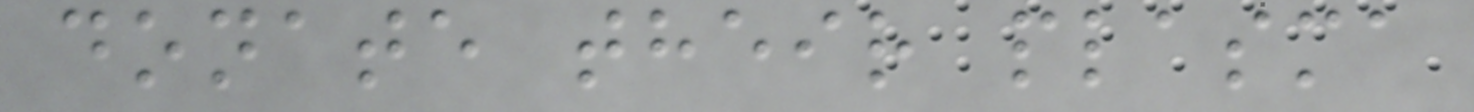donate their plasma
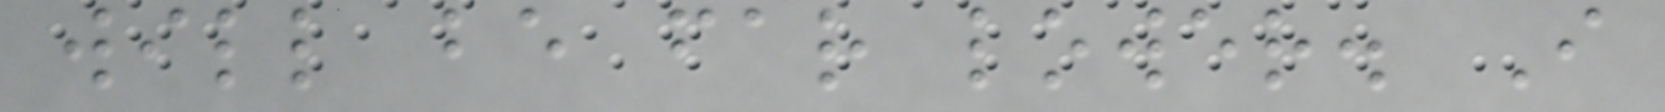will be far lower. I
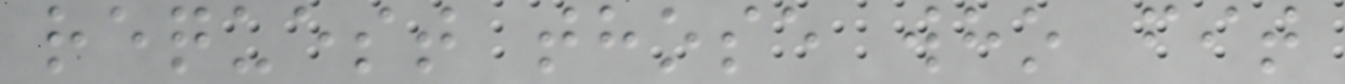request those who fit
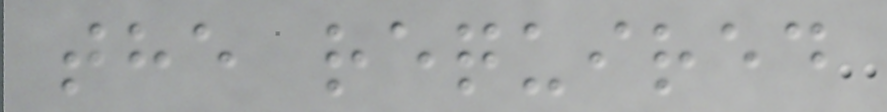the required
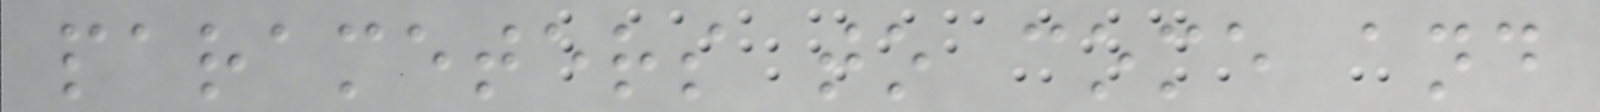parameters to come and
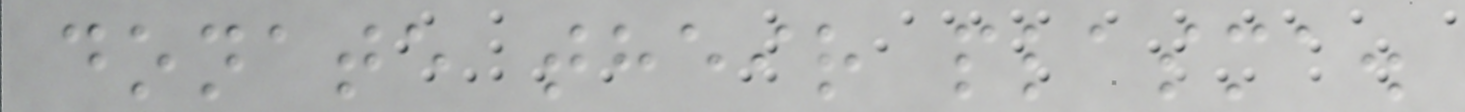donate their plasma.
